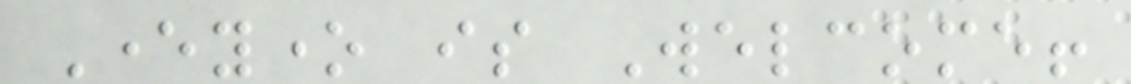Everyone is Welcome!
